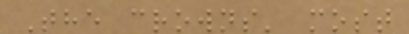The crowns' most
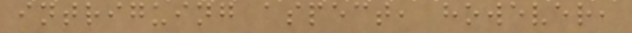intriguing aspect, however,
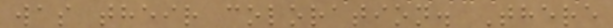was their coloration. There
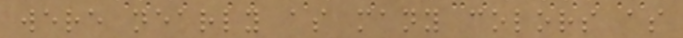were nearly as many colors as
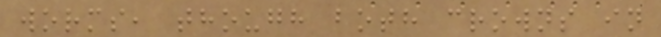worms, though both crowns in
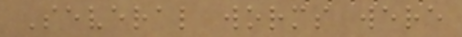Several worms were
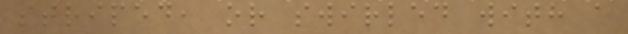striped, or swirled with a
